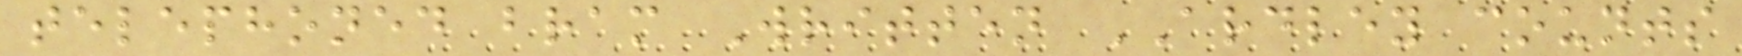telephoned bram Written ARDLEY counts
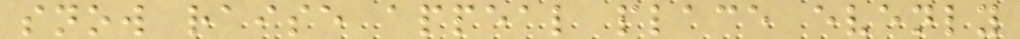snow raise appeal place evenly
